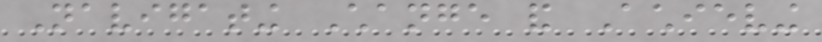Navigating Change and Achieving
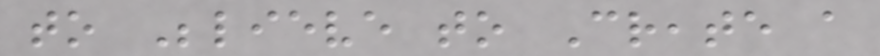to Believe to Create a
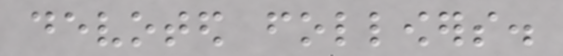devoted followers.
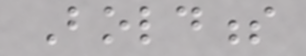Boldness
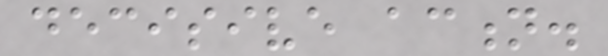decisive action.
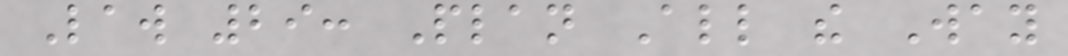Law 29: Plan All the Way
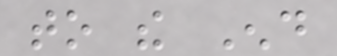to the End
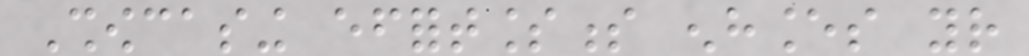Showcasing effortlessness enhances your
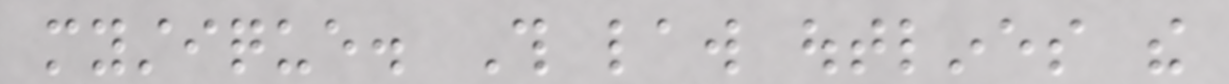mystique. This law outlines the
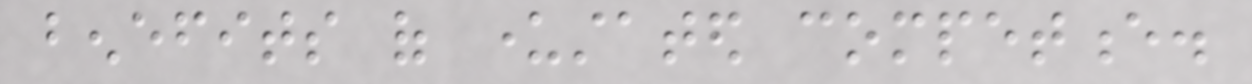benefits of understated competence.
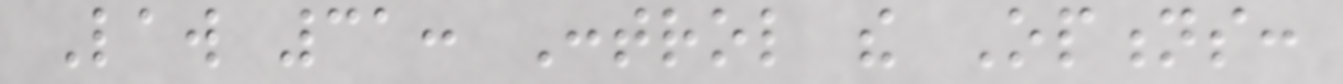Law 31: Control the Options:
